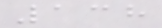138
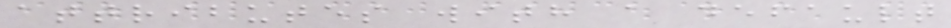attributes with a default
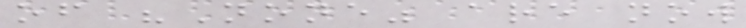of "None" are now
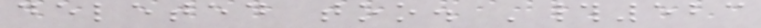deleted too. '#523
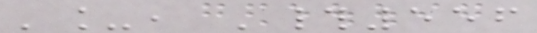'_, '#556
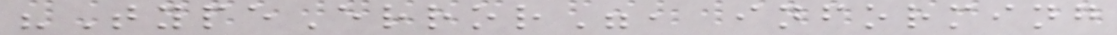"TypeError", informing
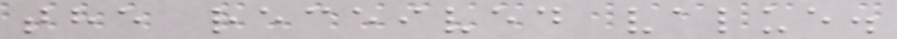the received value.
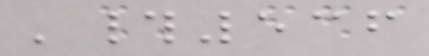'#536
